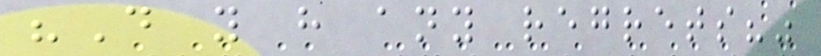"Do you have any regrets?"
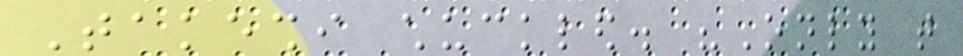Takeshi chuckled. "Only that
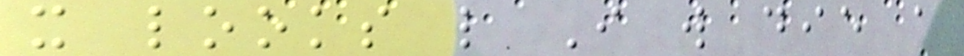it looks like I will die a
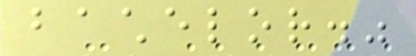bachelor."
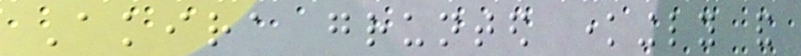Akira grunted knowingly and
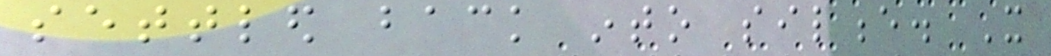settled back into silence. It
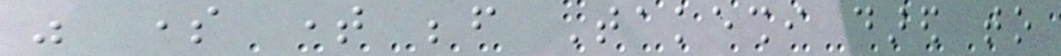was some time before Takeshi dared to
